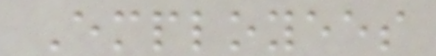Employees
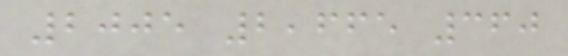2005 2,665 360
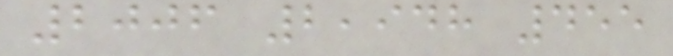2006 2,948 455
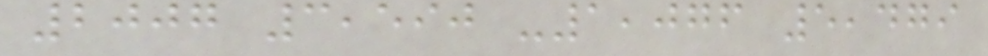2007 3,590 -1,076 5,479
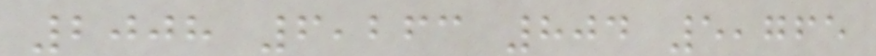2008 6,263 804 5,765
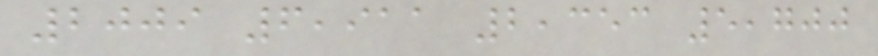2009 6,911 2,353 5,700
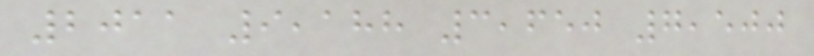2011 9,188 3,650 7,500
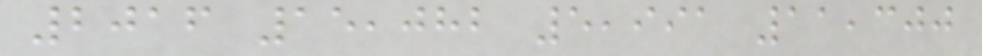2016 15,082 5,991 11,300
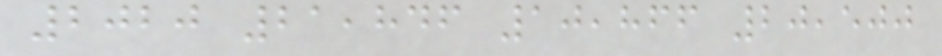2020 21,846 10,866 20,500
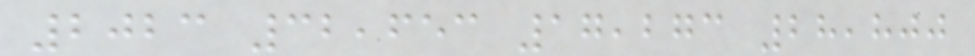2023 32,653 17,273 28,800
